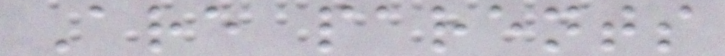Are parents
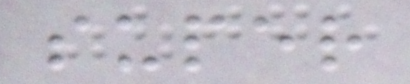super
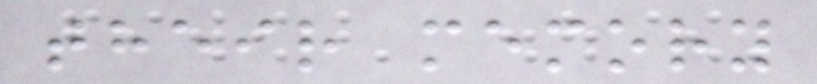their memory
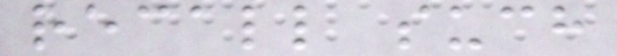recall such
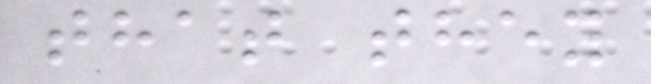that they
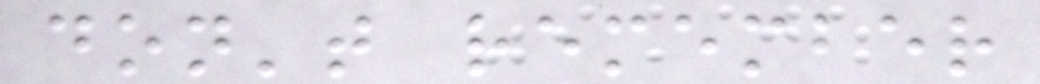don't remember
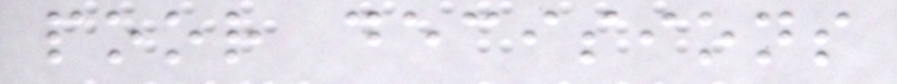poor decisions
